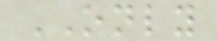ONLY
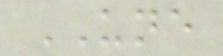UNE
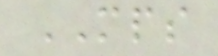MPS
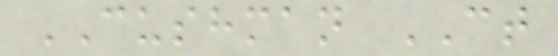CUSHMAN CT
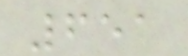651
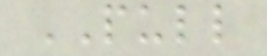PULL
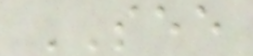SEE
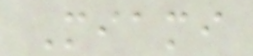Miami
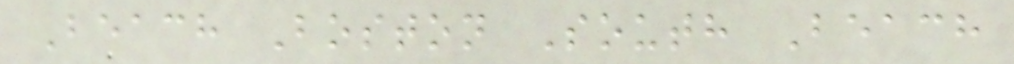Beach Boston South Beach
